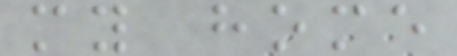my home
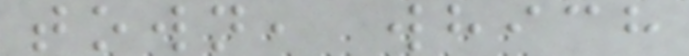town, which
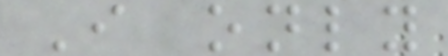I only
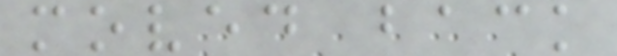moved back
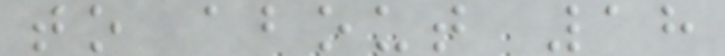to about 18
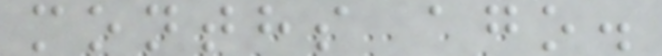months ago.
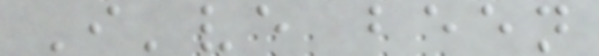I've been
